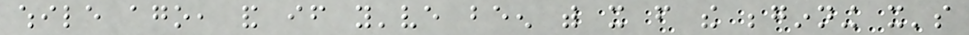while ago, and if you've been with it from the beginning it's
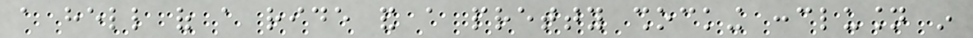a hell of a ride and a pretty shocking conclusion in
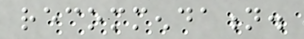recommendation.
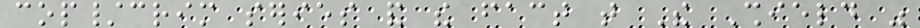cop/crim series and the fact that The Shield was
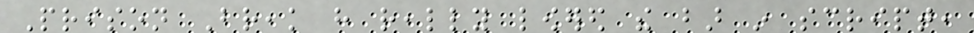Prison Break have really lowered the bar in script,
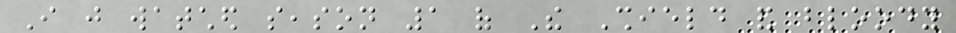I just watched season 1 of The Shield and bloody
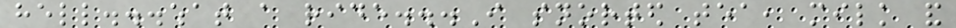hell...what a ride...I snorted tea, milk and
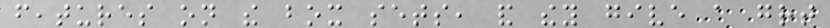features on the box sets, and they give a great
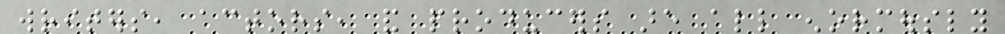writers, actors, and producers are all enormously
